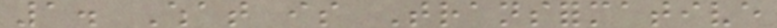1. What is Transformative
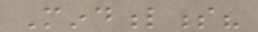Mindfulness?
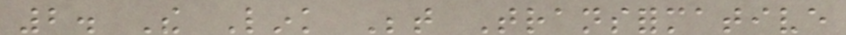2. The Link Between Transformative
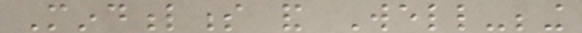Mindfulness and Well-being
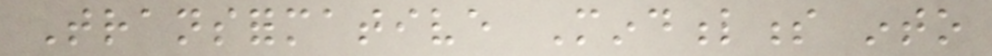Transformative Mindfulness into
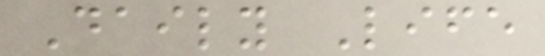Daily Life
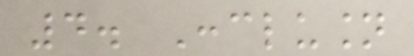4. Conclusion
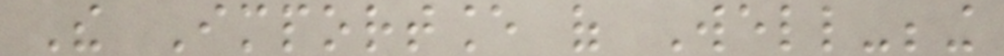The Importance of Well-being
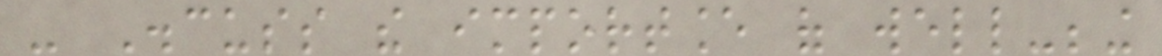- Discuss the importance of well-being
